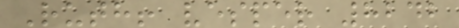Ruth! vesper 8242
